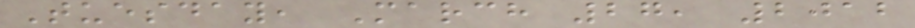Tuesday, March 27, 2012
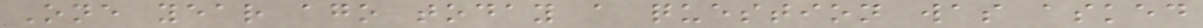One year ago today a question was asked
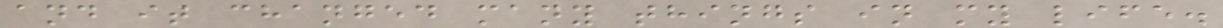and it changed many things in my life.
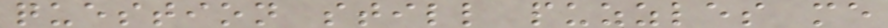question still puzzles me
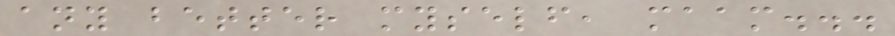any better myself, maam...
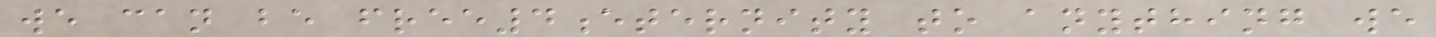we can be free4eternity to anything we
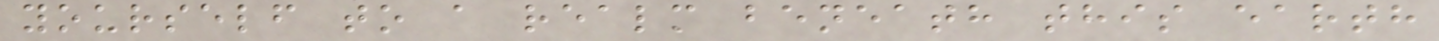yourself to a realm beneath this earth
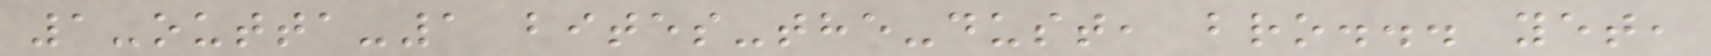1-outta-1 bites-the-dust, bro... yet,
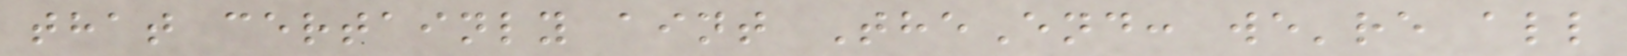that certainly aint TheEnd: we're all
